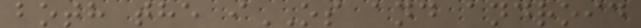both the iOS and android
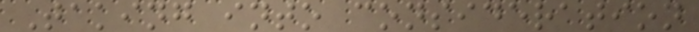Taking into consideration
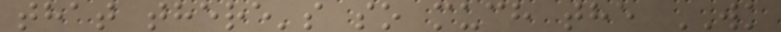that there's so much the WK
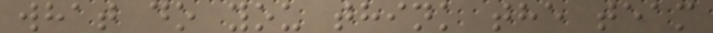what do you think the team
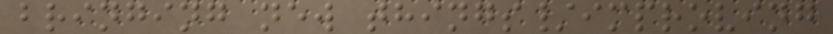bringing new things/improving
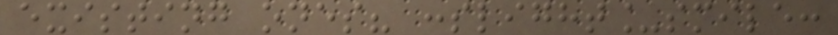existing ones? :slight_smile:
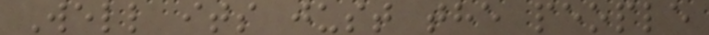Well its just the people
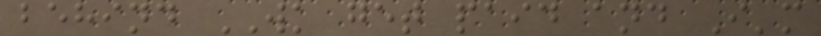behind WK get paid and I'm
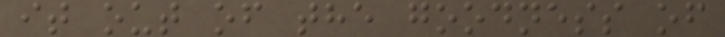it out of the goodness of
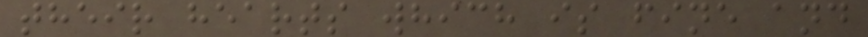their hearts which is fine and
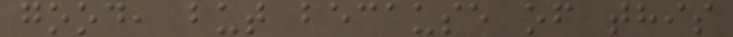good, but because of this
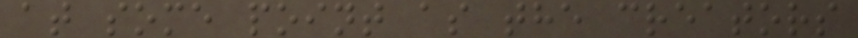at some point as the creators
